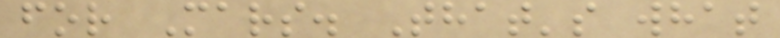for Mars. That's what
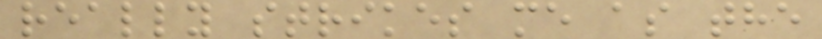really strikes me as the
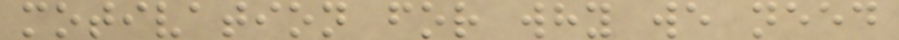motivation for why we need
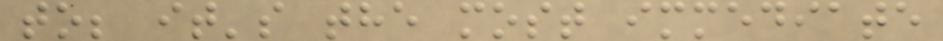to; it's the most immediate
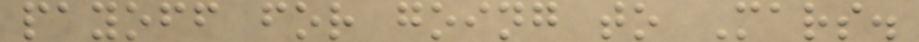payoff for going to Mars.
